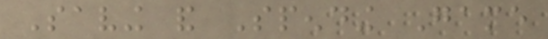Saving and Spending Game
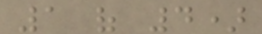1 of 4)
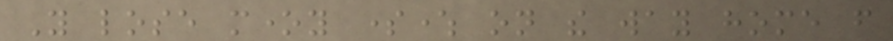You lose money somewhere on the way home from
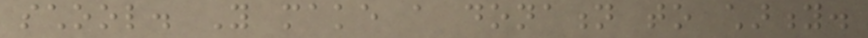school. You make a donation to charity.
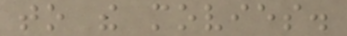to the movies.
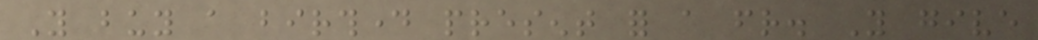You buy a birthday present for a friend. You give
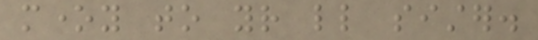money to your little sister.
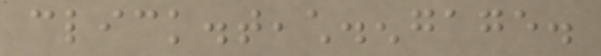click.teach.engage.
